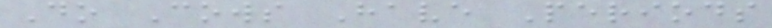Do Cows Have Periods
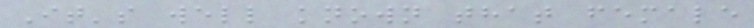It's well known that female
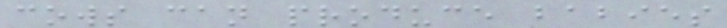cows can produce babies
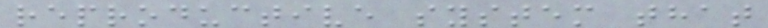reproductive system that
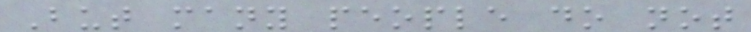But many people do not
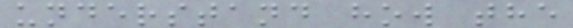understand how the
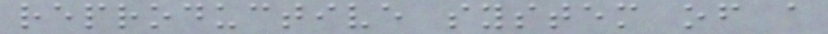reproductive system of a
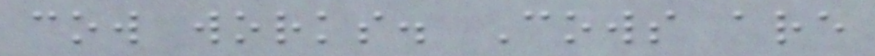cow works. Cows are
